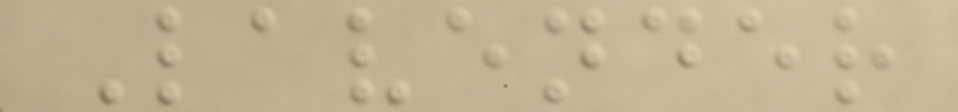Lavender
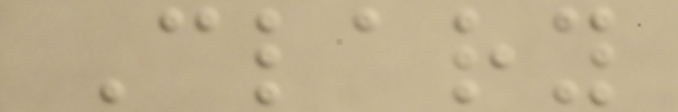Clary
